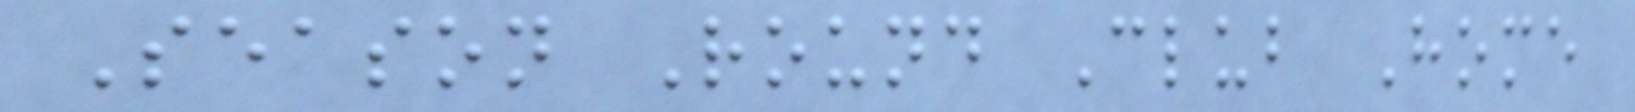Season Round Club Home
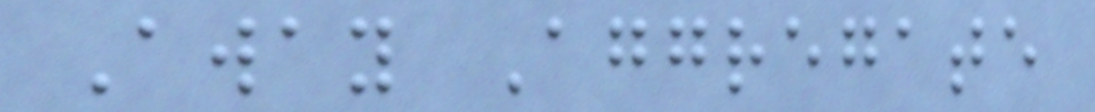Away Aggregate
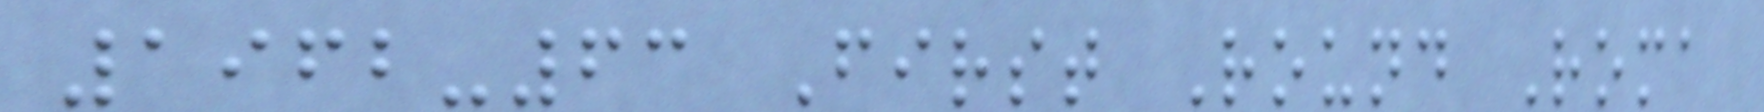1962-63 First Round Roma
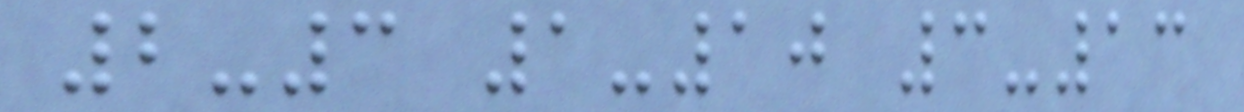2-3 1-10 3-13
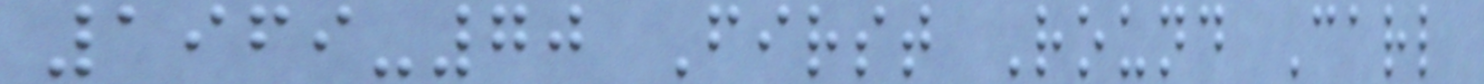1969-70 First Round Carl
